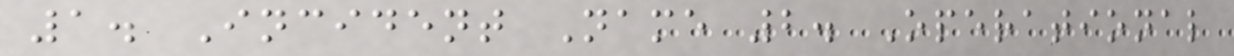1. Incident Name 2. Operational
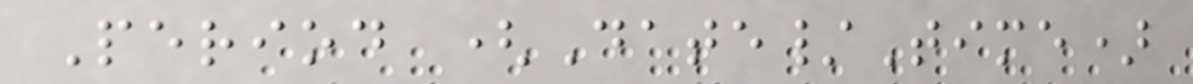Period (Date/Time)
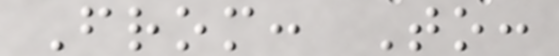From: To:
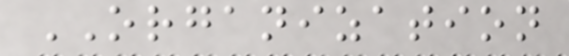ORGANIZATION
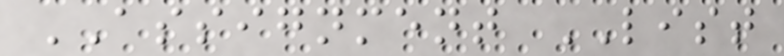ASSIGNMENT LIST
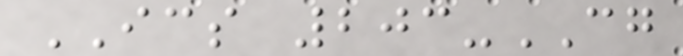ICS 203-CG
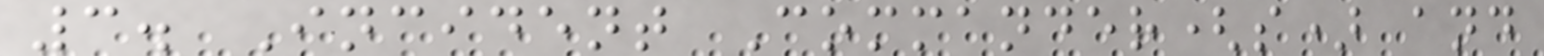3. Incident Commander(s) and
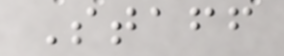Staff
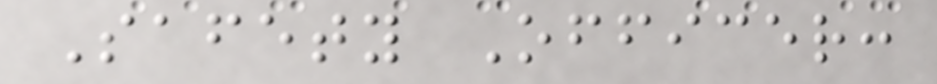Safety Officer:
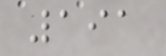191
